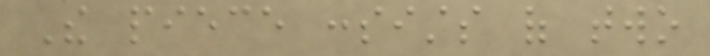The piece consists of two
